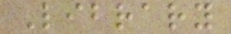Library
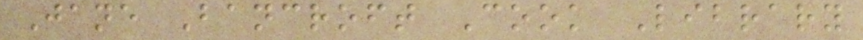Jane Bancroft Cook Library
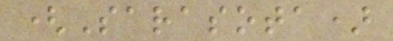(Sarasota)
